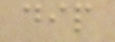dip
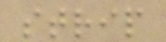strip
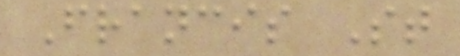Francis St
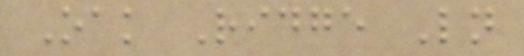Oak Ridge Ln
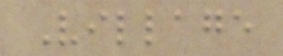Village
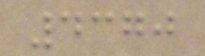4370
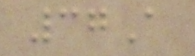37A
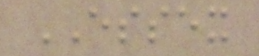ESSEX
